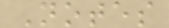Notes
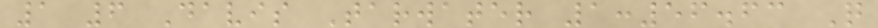1 6 Davis Tarwater 1:56.63 Q
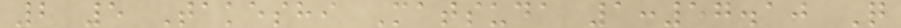2 5 Takeshi Matsuda 1:57.10 Q
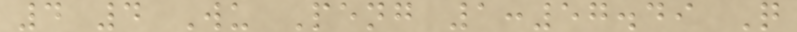4 4 Wu Peng 1:57.49 Q
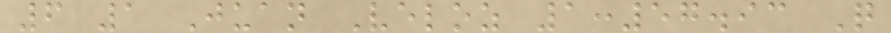6 1 Juan Veloz 1:57.93 Q
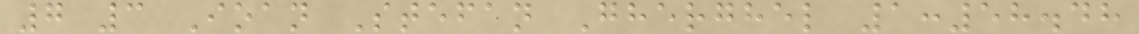7 3 Ioan Stefan Gherghel 1:58.48
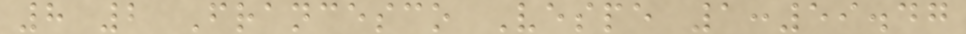8 2 Francesco Vespe 1:59.47
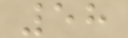58
